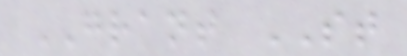GRANT ST
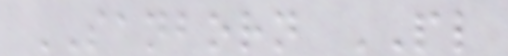SANBORN PL
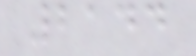2144
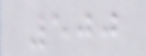500
